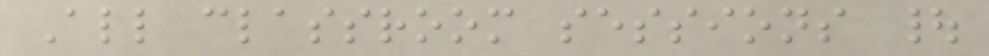All classroom sessions |
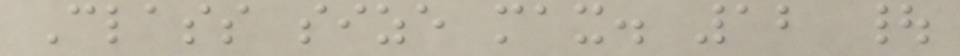Class size max. 12 |
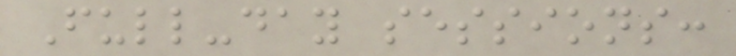Full-day sessions:
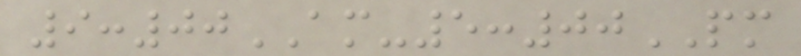9:00AM-5:00PM
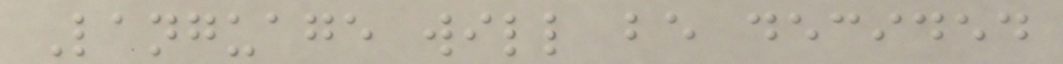Language will be decided
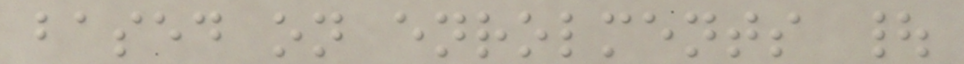based on enrolments |
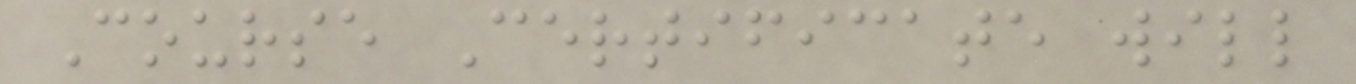Course Certificate will
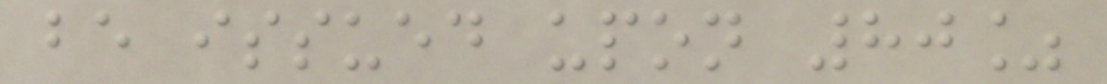be issued upon 80%
